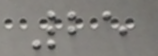25
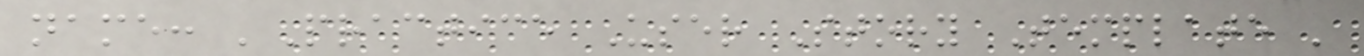name: 'Practice User Story Template '
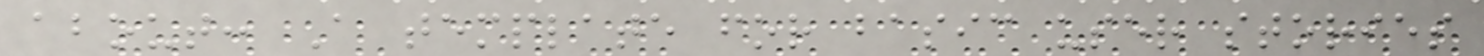about: A template for basic user stories
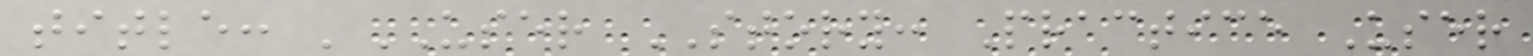title: 'USER STORY: Practice User
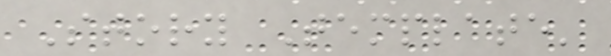Story Template'
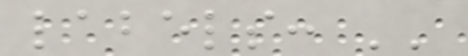labels: ''
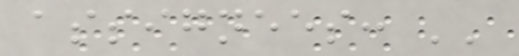assignees: ''
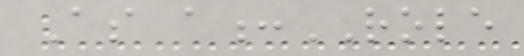As a:ROLE
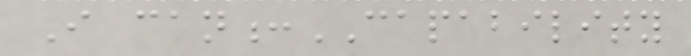I can:CAPABILITY
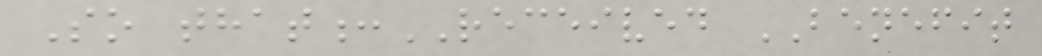So that:RECEIVED BENEFIT
